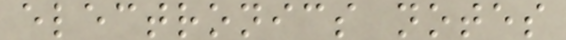electronics notes
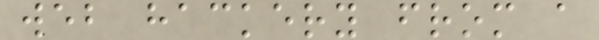web hackery from a
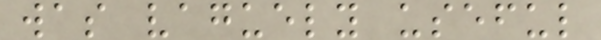was vaguely useful
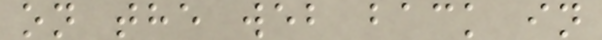on the web back in
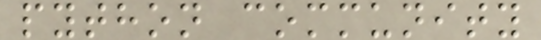python community
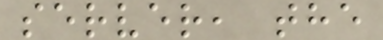server, the
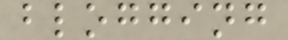blogging
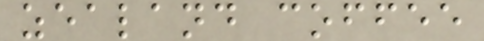zealand coffee
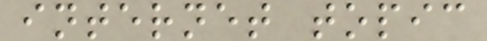internet topic
